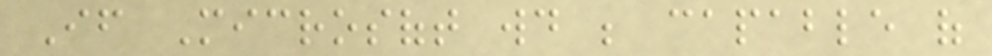If Microsoft would be capable of
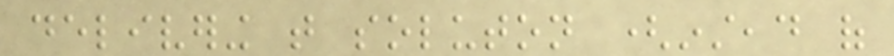delivering that soluton (instead of
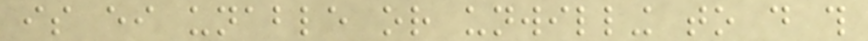is either unable or unwilling to do this
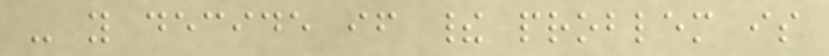- you decide if their problem is
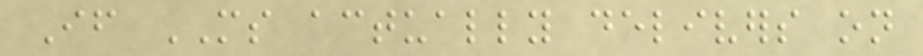If MS actually delivers on
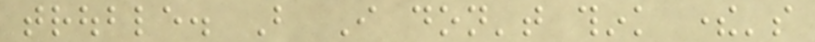trouble. But I don't think there's
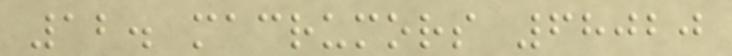12. macrumors 68020
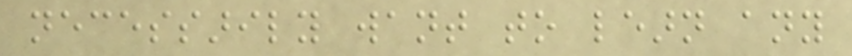necessarily want to learn any
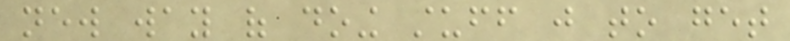new way of doing stuff just to get
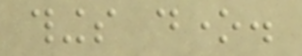things done.
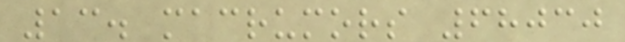13. macrumors 68030
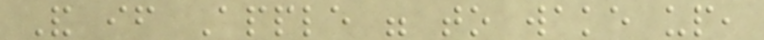And if Apple were to wake up,
